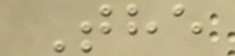The
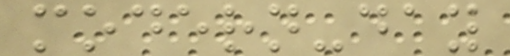modern-day
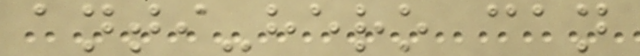anti-hero can
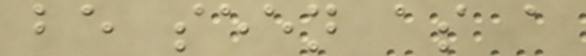be seen as a
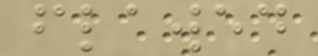flawed
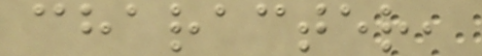character,
